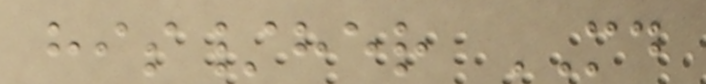his/her MD
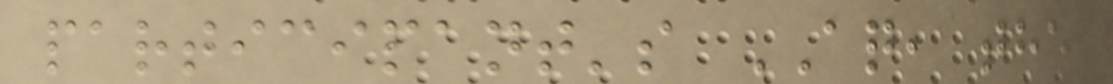participant's AQ, the
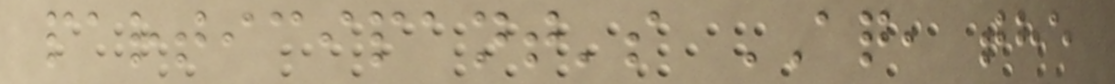participant's AQ, the
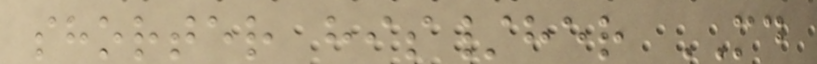shorter his/her MD
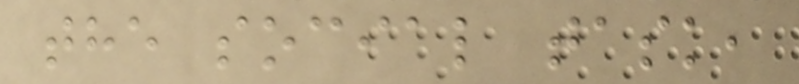the social task,
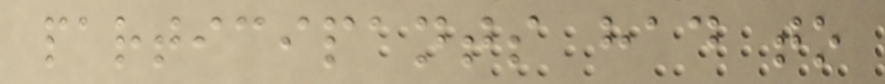participants had to
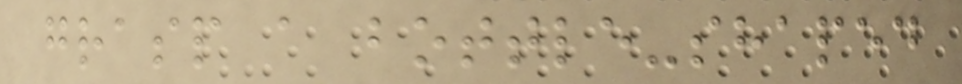grasp a bottle-shaped
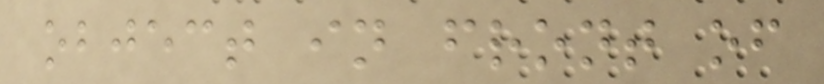object in front of
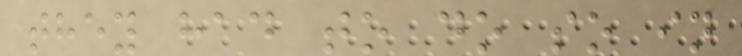they had to do so in
